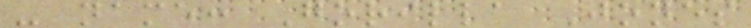- name: Gorilla Jones
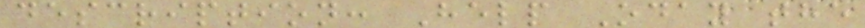description: Help Oday the
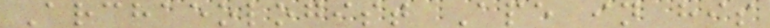Archaeologist Ape in his
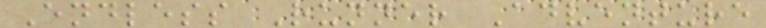Endless Runner Adventure
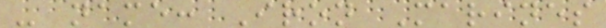- name: Iron Marines
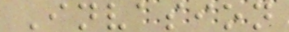Invasion
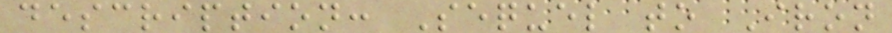description: Sequel to Iron
